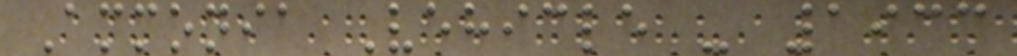Ammonia Vehicle - 1933
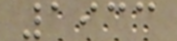1933
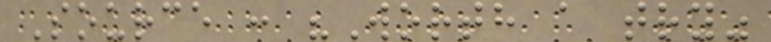Source : "Worth a try"
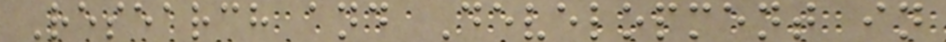Research and Development in
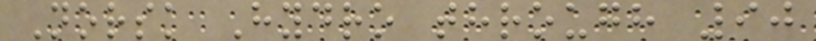Norsk Hydro through 90
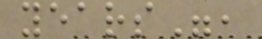years",
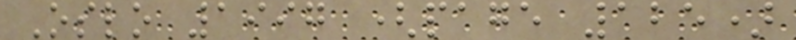Oslo 1997 (page 125)
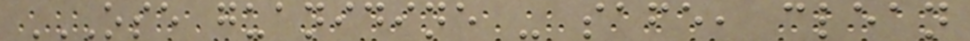OSE GUANIDINE - SAFE, CLEAN
